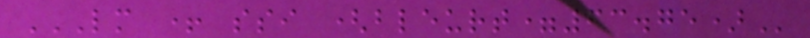LM + SSI (BLEURT=63.75)
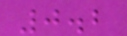0.2
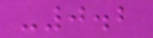-0.2
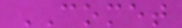COMET
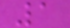1
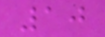10
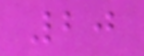20
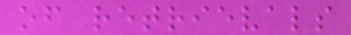of retrievals
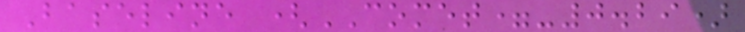Baseline (COMET=-0.29)
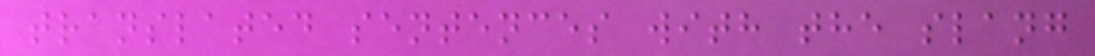translated sentences with the slang
